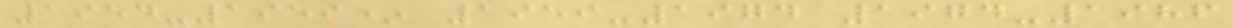1954-1959* 1959-1974 1974-1986
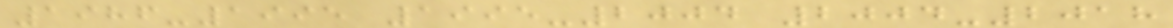1986-1995 1995-2004 2004-2018
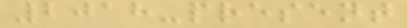2018-present
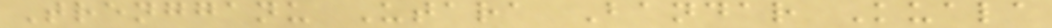Trengganu Utara Bandar Kuala
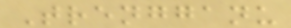Trengganu
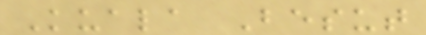Kuala Besut
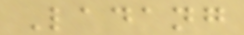Ladang
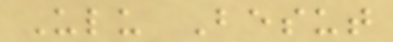Ulu Besut
